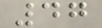47
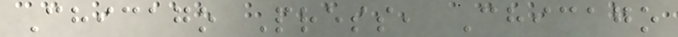Chicago Press, Chicago
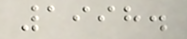1998.
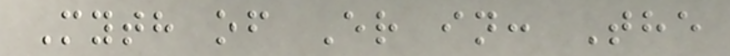Myth of Er in: The
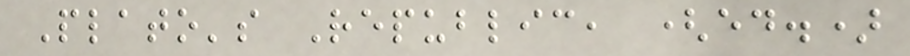Plato's Republic, (ed.)
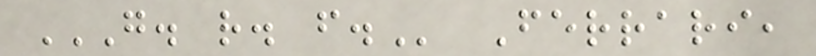G. R. F. Ferrari,
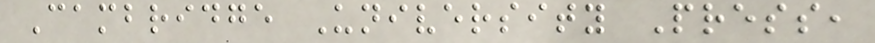Cambridge University Press,
